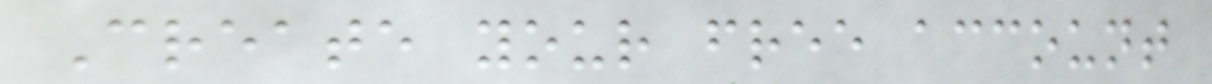Create your free account
